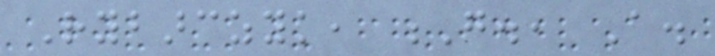Rybarczyk, G., A.
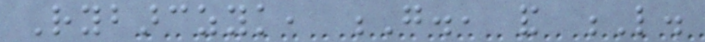Rybarczyk, G., and L.
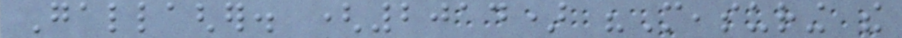Gallagher. (2014) "Measuring the
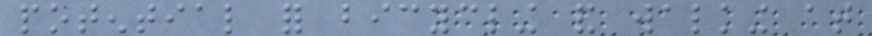potential for bicycling and walking at
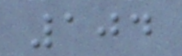104
